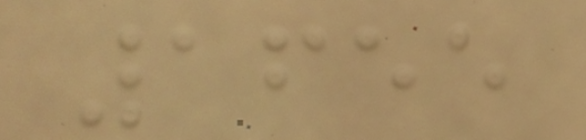1655
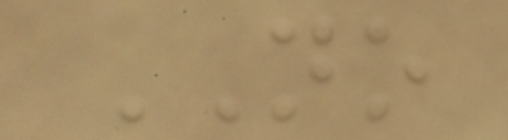NO
